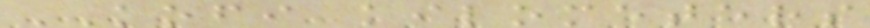KOFI kilometers
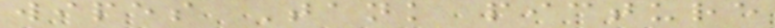wipes Tank picture
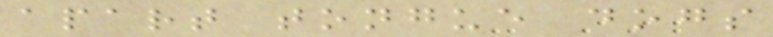apart tongue dogs
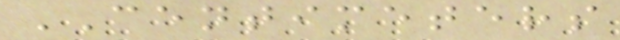CENTIMETERS
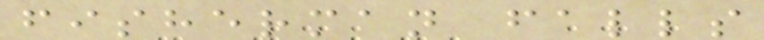fisherman falls
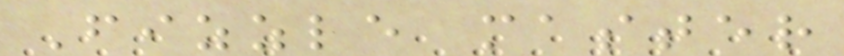Fizzle master
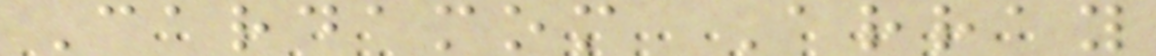Cardamom Array
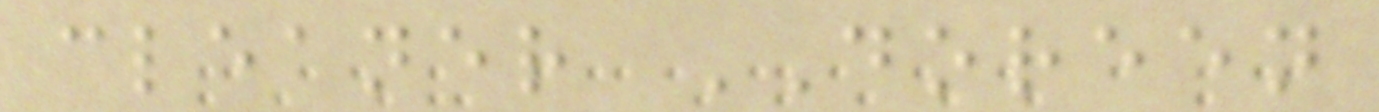cleaner DOREEN
